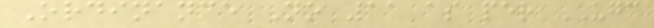Ordinance No 11 as per UGC
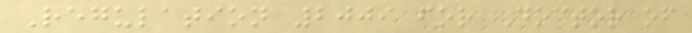Regulation 2009 for Doctor of
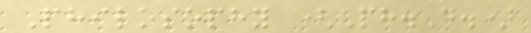Philosophy (Ph.D.)
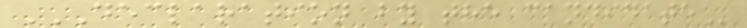DECLARATION BY THE CANDIDATE
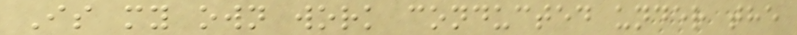Is my own work conducted under the
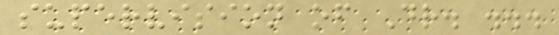supervision of Dr. ...
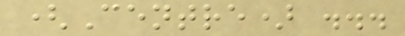(Centre) ...
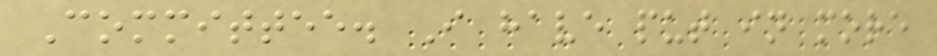Committee. I have put in more
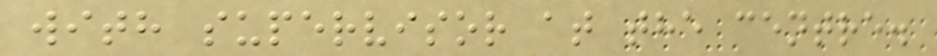with supervisor at the centre.
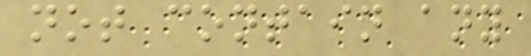not contain any
